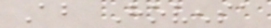About Hovensa
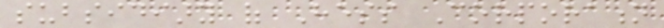subsidiary of Hess Corporation
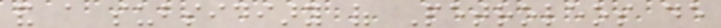and a subsidiary of Petroleos de
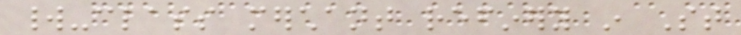world-class merchant refinery in St
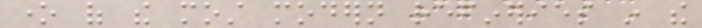one of the most modern refineries in the
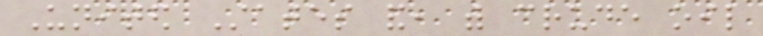United States and, with crude oil
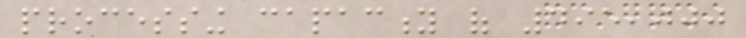processing capacity of 495,000
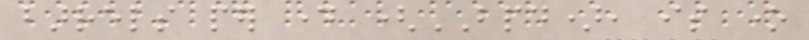barrels per day (BPD), is one
